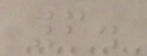6.
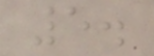5.
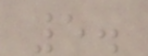5.
